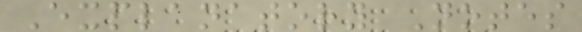Explanatory Notes
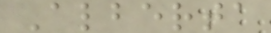Alberta
